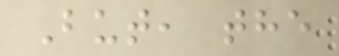But, the
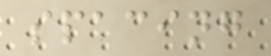spacing
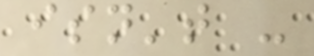isn't -
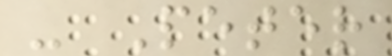- Peter
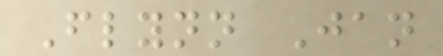Flynn Jan
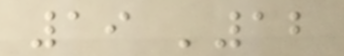19 '12
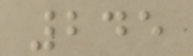245
